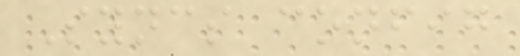Syncs config
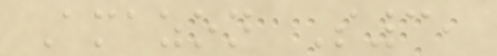Amazon S3,
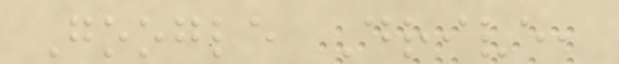Google Drive,
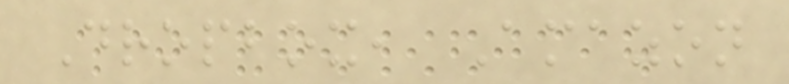Dropbox, Amazon
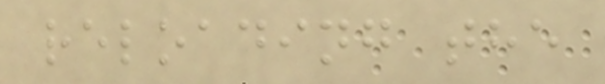reloading the
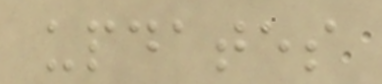updates
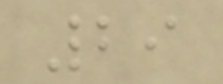29
